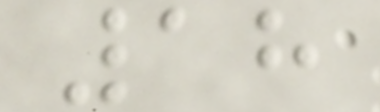18
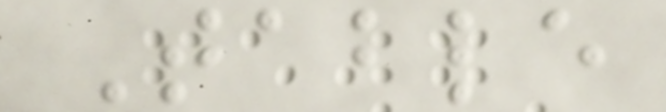Table
